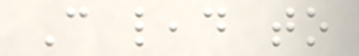Can lead to
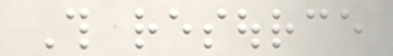This resource
